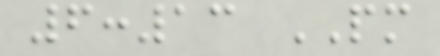6:13 PM
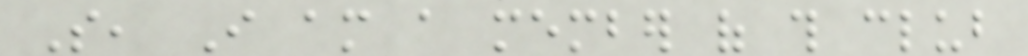So, I am a member of this club
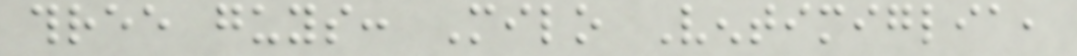three guys: Milo Ventimiglia,
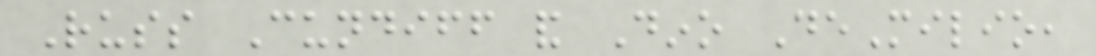Russ Cundiff and Dino DeMilio,
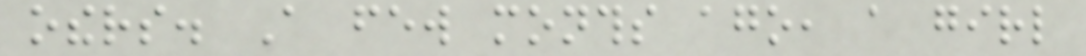others. A few months ago, a girl
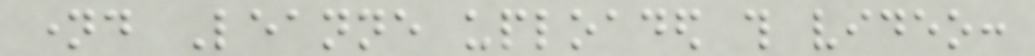named Leanne uploaded this video:
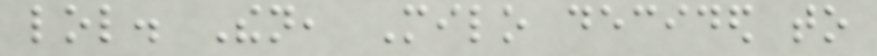lol. Then, Milo decided to
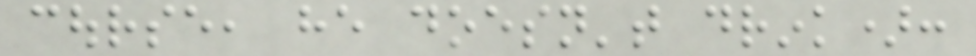course, he doesn't drink):
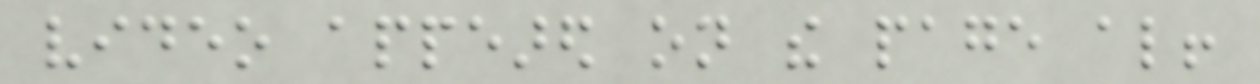video appeared on the page also!
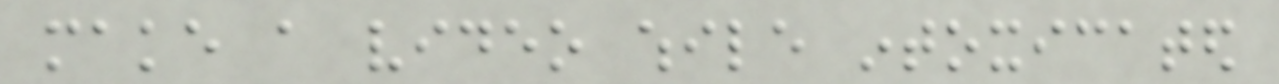make a video while intoxicated
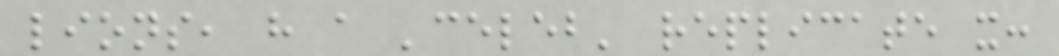lions, have a 'celeb' replicate it:
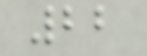22
